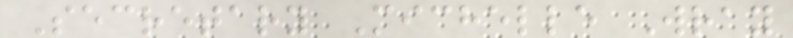Secretary Michelle Wray
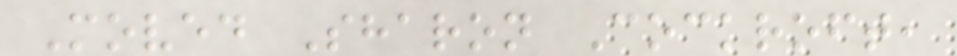Moved Sharon Cockroft,
